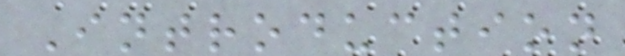Introduction
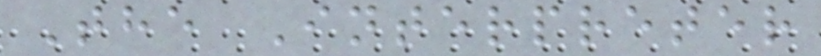The Interpreter
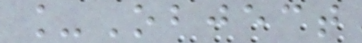_Object
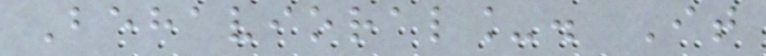Behavioral_. It
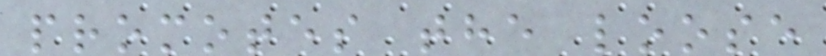promotes the loose
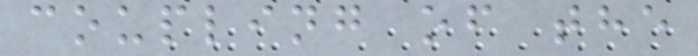coupling of the
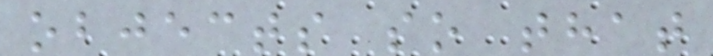objects so that
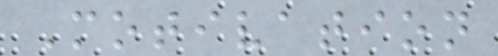Motivation
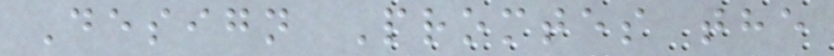Design Promtes the
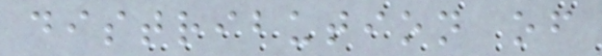distribution of
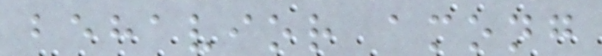behavior among
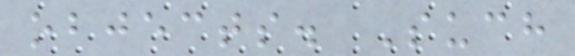objects. Such
